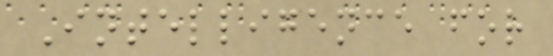Intelligence for
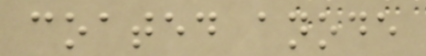coated anode
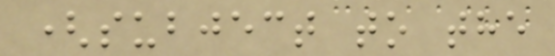(subject to the
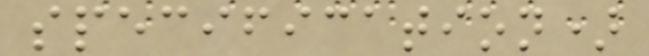specification)
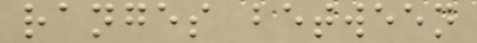ranges between
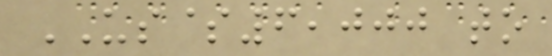US$6,000 to
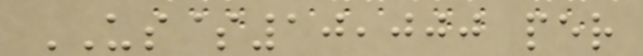US$10,000 per
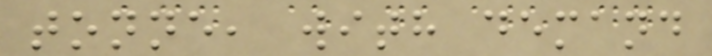tonne, with demand
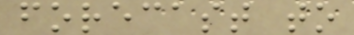forecast to
